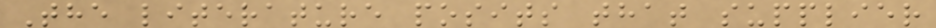The literature posits that supplier
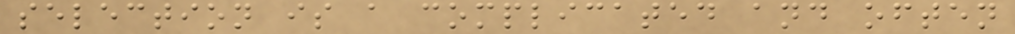selection is a complicated and often
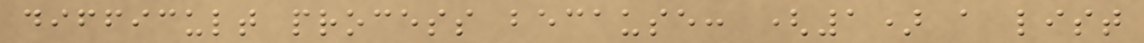difficult process because: (1) a list
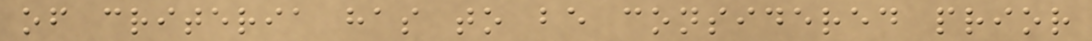of criteria has to be considered prior
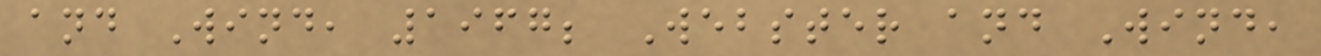and Wind, 1967; Webster and Wind,
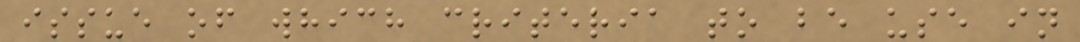issue of which criteria to be use in
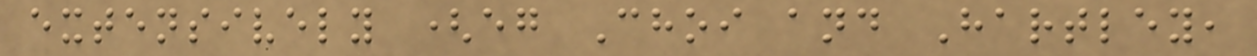extensively (eg Choi and Hartley,
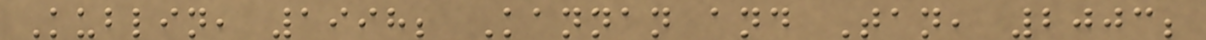Kublin, 1998; Kannan and Tan, 2003;
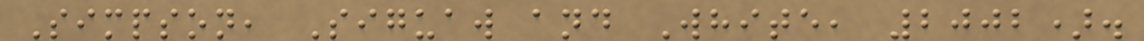Simpson, Siguaw and White, 2002).
